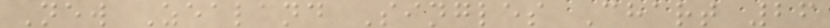New Zealand Singles Chart 26
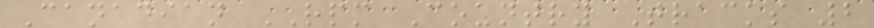Canadian RPM Country Tracks 2
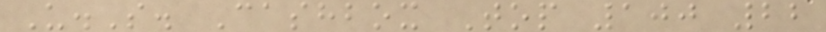U.S. Cashbox Top 100 22
